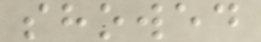showed
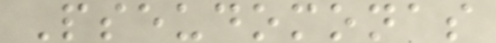Pseudomonas
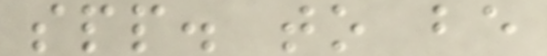spp. to be
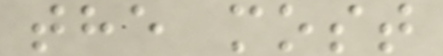the most
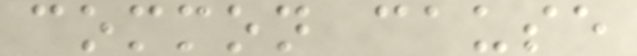common cause
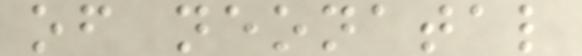of neonatal
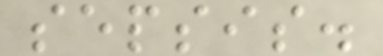sepsis.
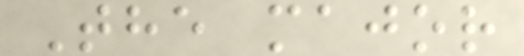The major
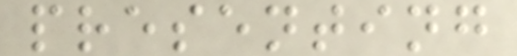presenting
